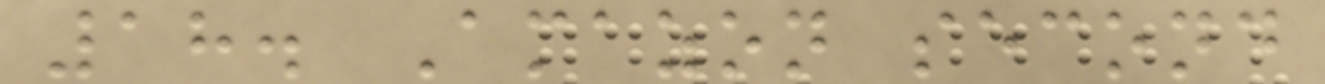18. Amazon second
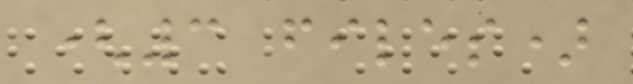(3 files)
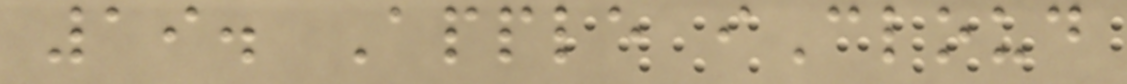19. Apple iCloud
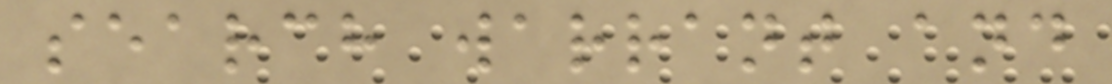search warrant and
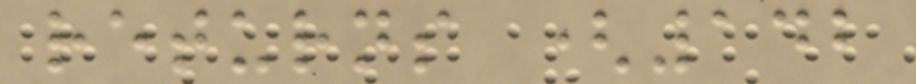returns (142
